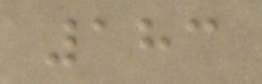183
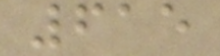615
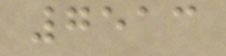7513
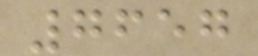7657
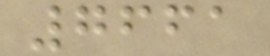7661
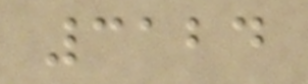3124
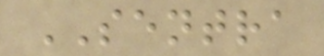SENTRA
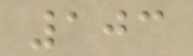103
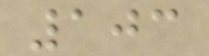103
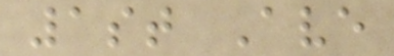1st Ave
